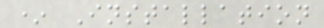* Installation
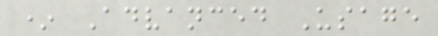* Advanced Usage
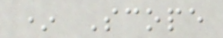* Scope
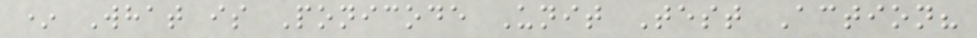* What is Ponicode Unit Test Action?
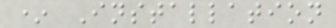* Installation
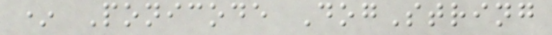* Ponicode DogString
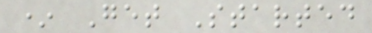* Get Started
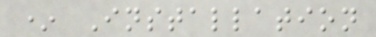* Installation
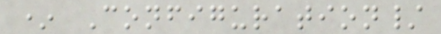* Configuration/
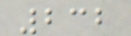232
